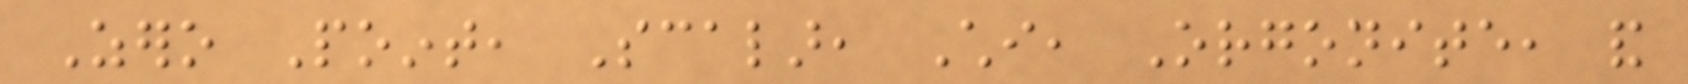Zero Point, Scalar, Chi, Orgonite, and
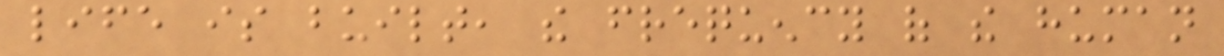life is built, the frequency of the human
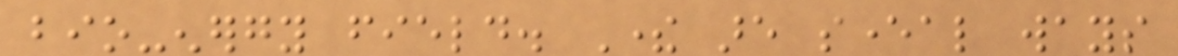bio-energy field. There are several ways
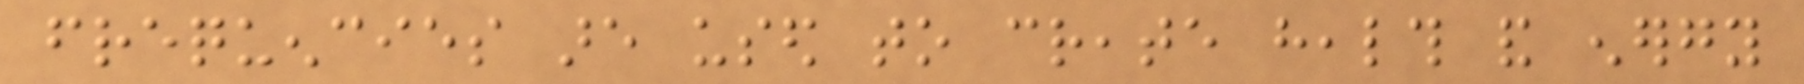frequencies are used to create health and energy
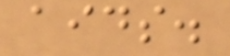aids.
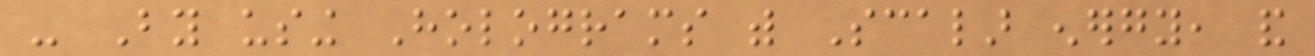- By using Holograms with Scalar energy, and
